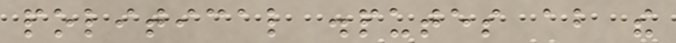political disputes about the
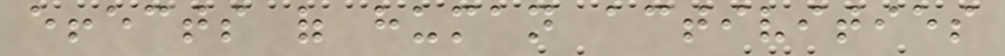effects of human activities
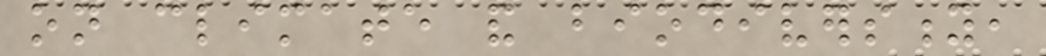on climate and biodiversity,
